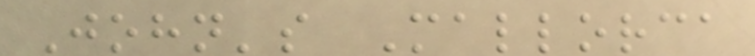John's Mallorca
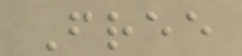Free
